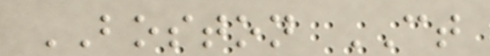BOSTON CT
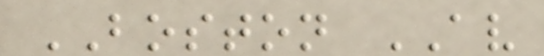BOSTON AV
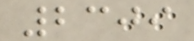2309
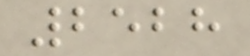2528
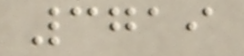3719
